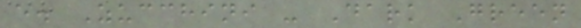e. Zucchini - Dark Green
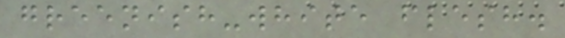greenish-white flesh.
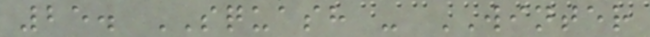25. SQUASH - WINTER
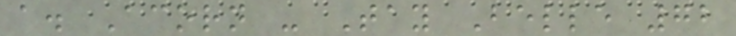a. Acorn - Tay Belle 72
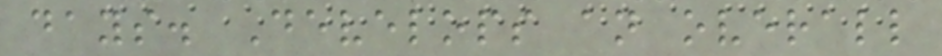days. Develops an overall
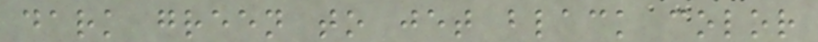dark green to jet black color
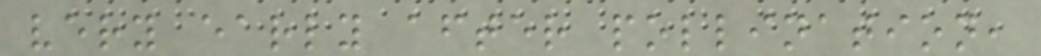very early after pollination,
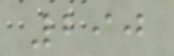290
